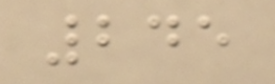245
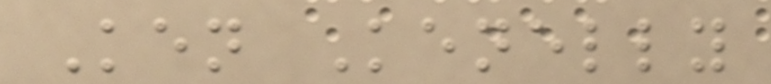Ken Kenelly
